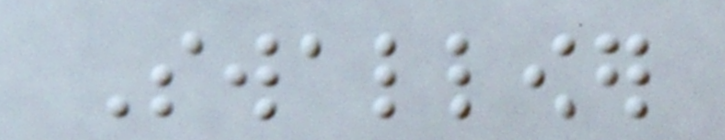Swallower
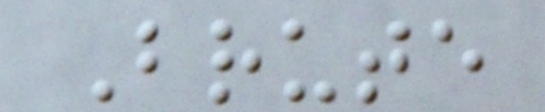Brute
